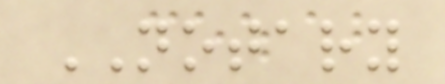NOTARY
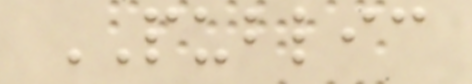PUBLIC
